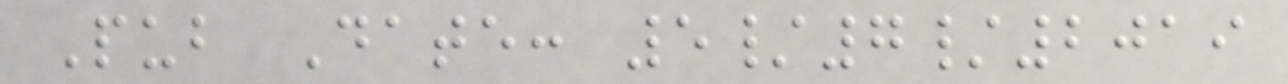Pub Date: 5/7/2019
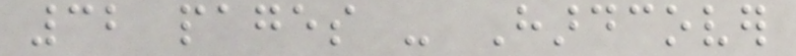32 pages - Hardcover
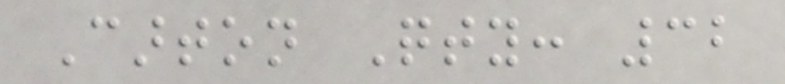Carton Qty: 32
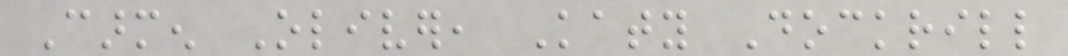Carmen Oliver, Katy Dockrill
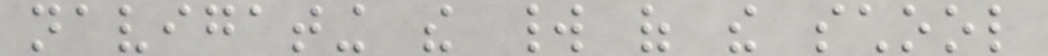navigating the world of the school
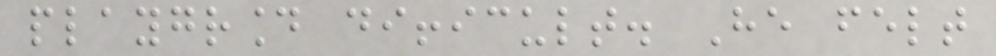playground difficult. He felt
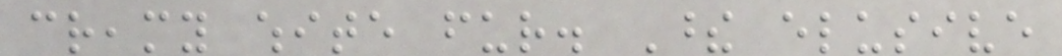creamy white fur. These elusive
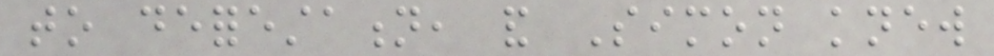to deforestation, and Simon knew
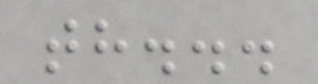th...
